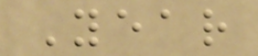Year
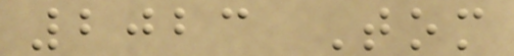2023 Tom
